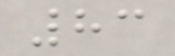83
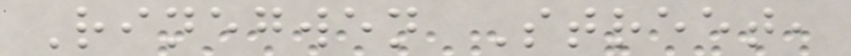Rinegwen Street,
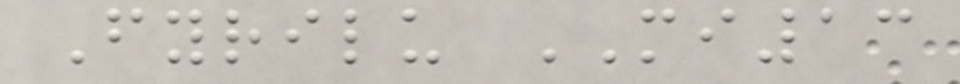Fyrilu MI13
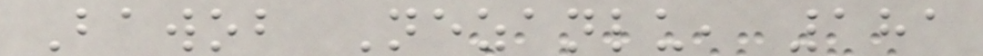Bawob Nezanlu, 181
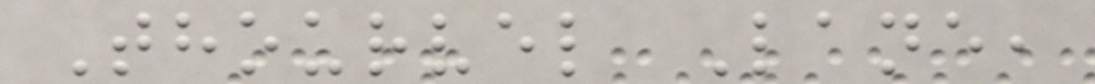Thourvel Lane,
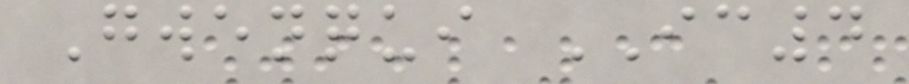Gwenqui IC4
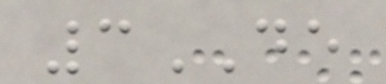3DE
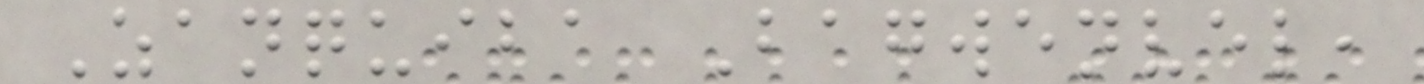Zanquiba Bagwenvel,
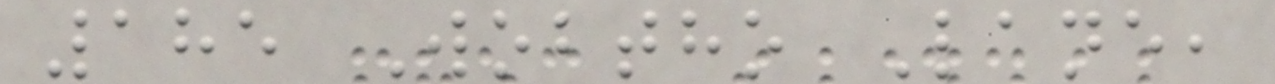185 Wobtho Lane,
